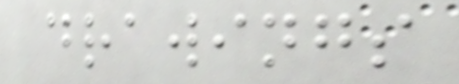drawings
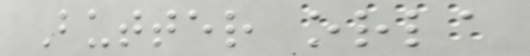Butter orla
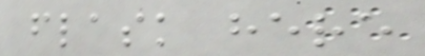flask here
